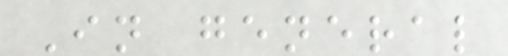In general
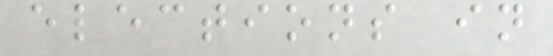elections in
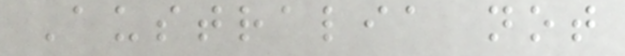Australia not
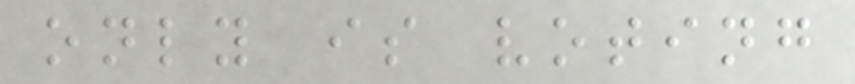only is voting
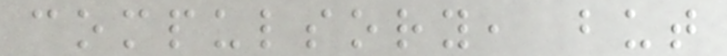compulsory, but
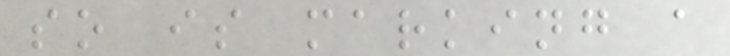so is marking a
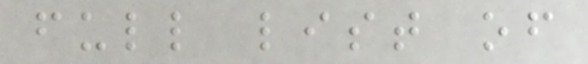full list of
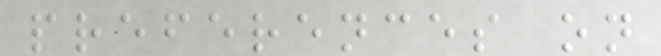preferences on
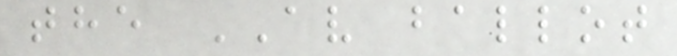the AV ballot
